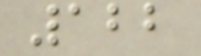122
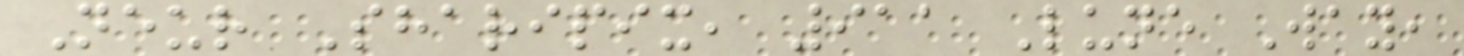Neur Sharipix, 911 Lune Way,
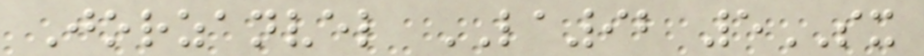Jorzanvel LA92 5SX
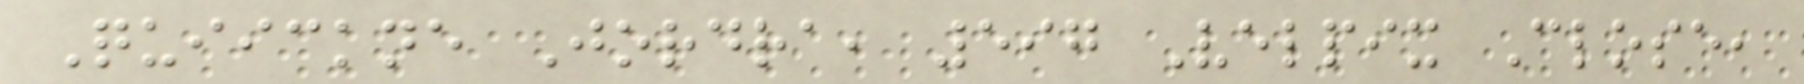Quiickne Jordra, 597 Velpix Close,
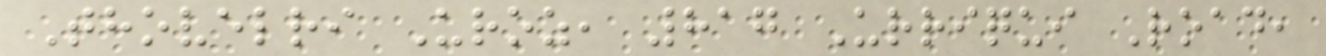Thovelri Uroz, 817 Urriqui Road,
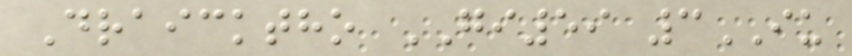Draicktho GI59 3IU
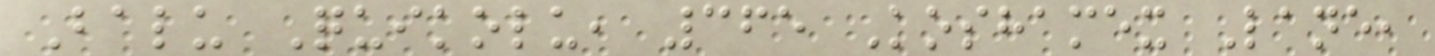Balu Quikolu, 365 Koshamex Lane,
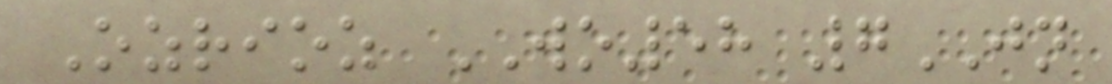Ozrioz WO58 7JN
